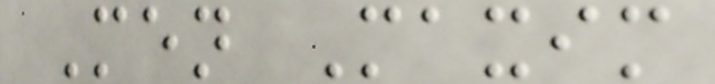Men Maxim
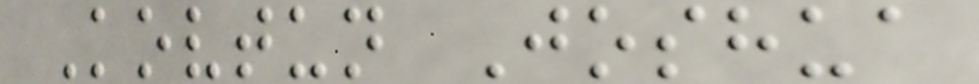Kovtun Joshua
